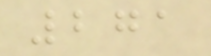271
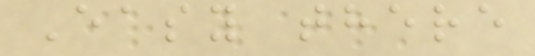Easy there
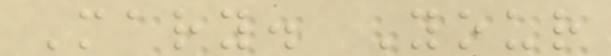Mary. Your
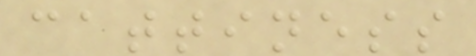cattiness
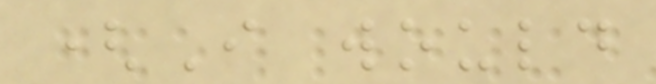(I would
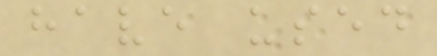have used
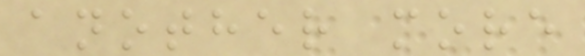another more
